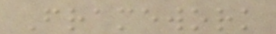Framework
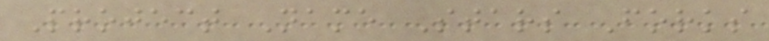Project Name Stars Forks
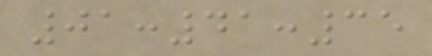01:41:35
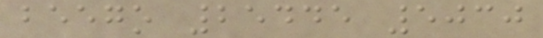beego 25445 5030
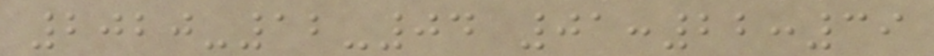2020-12-04 01:22:39
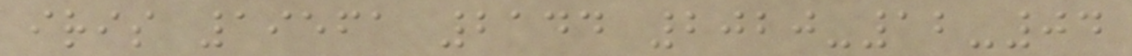iris 19561 2144 2020-12-04
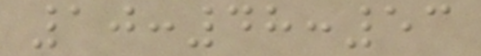10:48:53
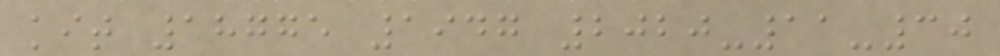kit 18775 1947 2020-11-30
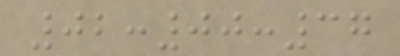02:00:37
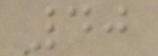40
